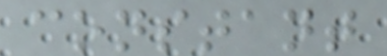constant
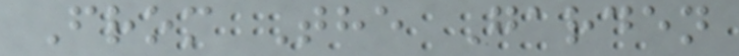From The Garden
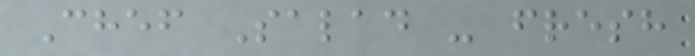Chef Salad - fresh
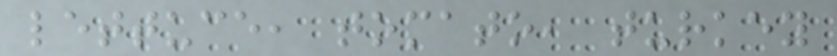lettuce, tomato, turkey
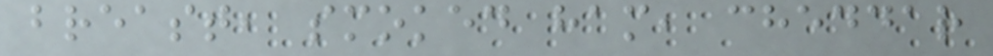breast, smoked ham, cheddar
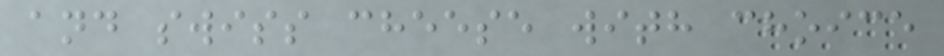and swiss cheese with choice
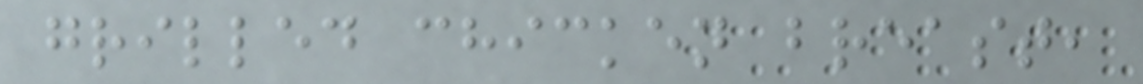grilled chicken breast,
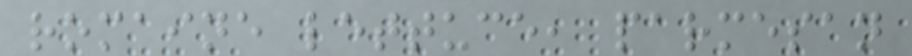romaine lettuce, parmesan
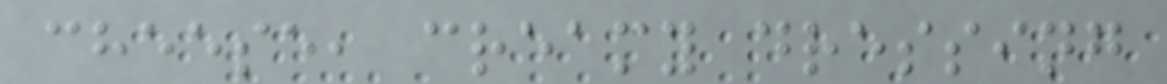cheese, creamy dressing
